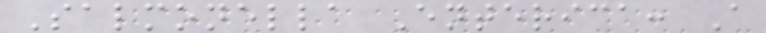Salmonella Enterica: A
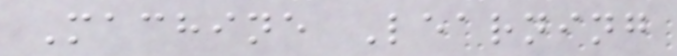Machine Learning
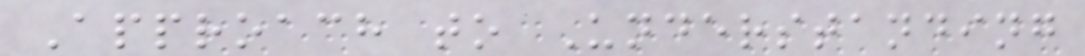Approach to Understanding
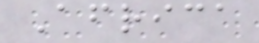Africa
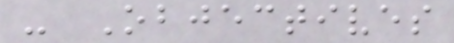- Objectives
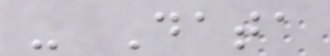- Data
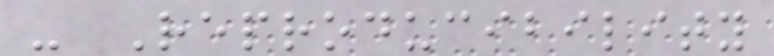- Reproducibility
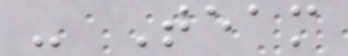- Team
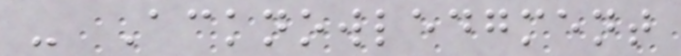- Acknowledgment
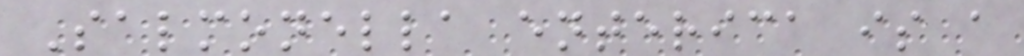Salmonella enterica is a
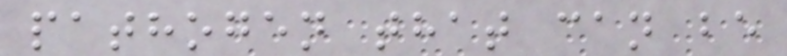pathogen that can be
